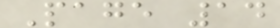Page 14
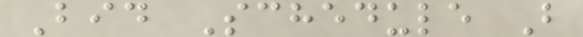Bid Schedule B
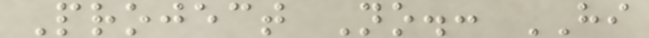Project No.: HI
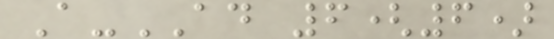A-AD 6(6)
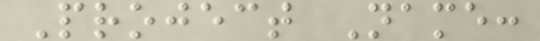Project Name:
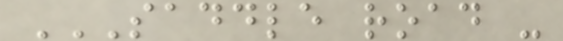SADDLE ROAD -
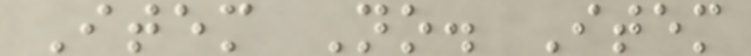Item No. Item
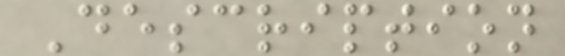Description
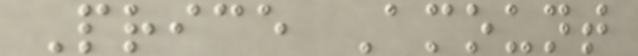Price Amount
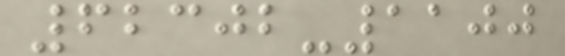62302-1100
